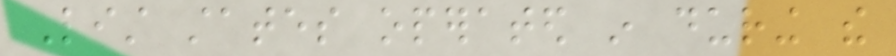List states operated in during the
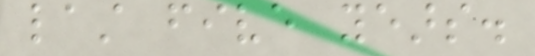last five years.
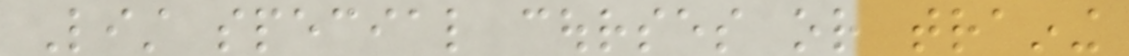List special courses or training
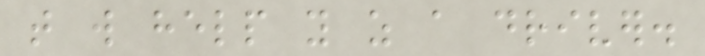that will help you as a driver.
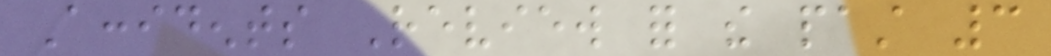Accidents Review for the past 3
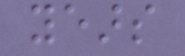years
